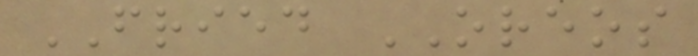FRIED OREOS
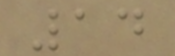14
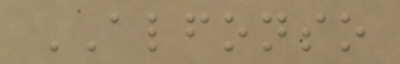ALFONSO
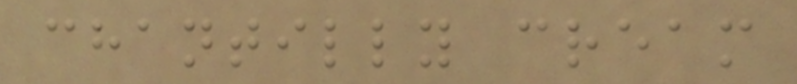chantilly cream
